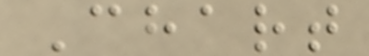Chart
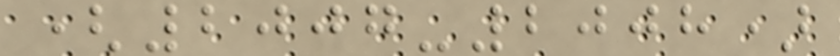(2007-2008)
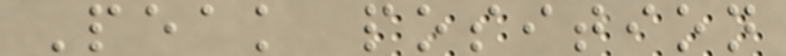Peak position
